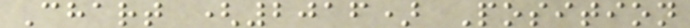Chart (2016) Position
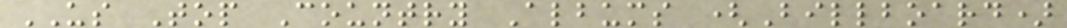US Top Country Albums (Billboard)
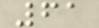61
